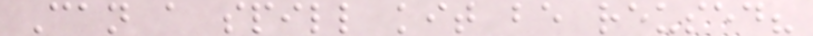Can a spill kit be reused?
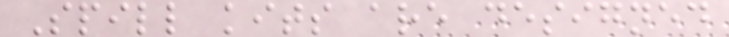Spill kits are designed
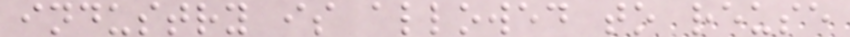industry is allowed to reuse
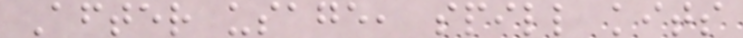After usage, spill kits
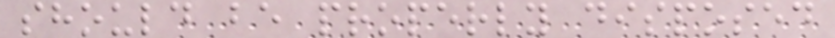should be properly disposed
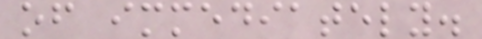of immediately.
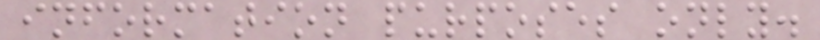information purposes only.
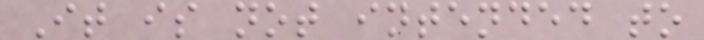It is not intended to
